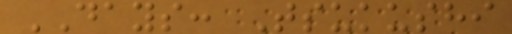DAYS: Tsukushi
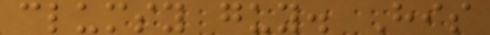clumsy guy. His
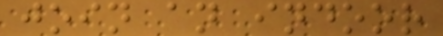join an indoor
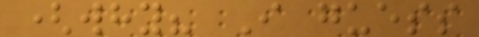(why? I guess
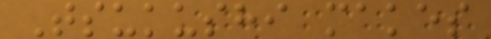Tsukushi makes
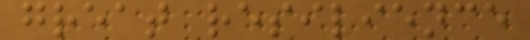great resilience
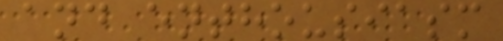and enthousiasm
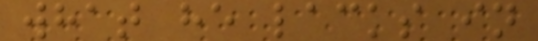what he lacks in
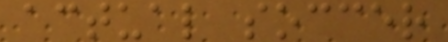actual soccer
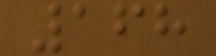168
